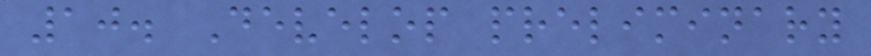10. Develop preliminary
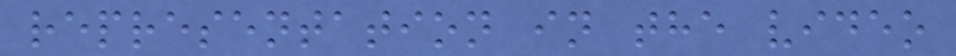representation in the video
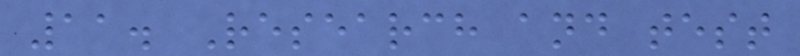11. Research and test
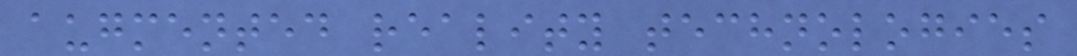augmented reality technologies
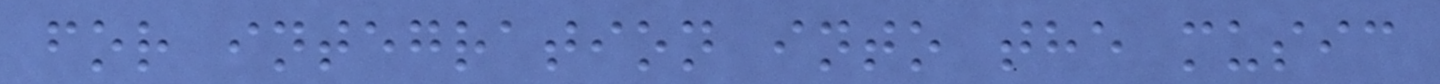for integration into the music
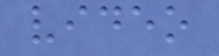video
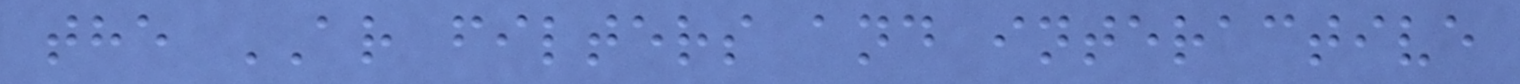the AR filters and interactive
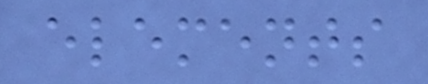elements
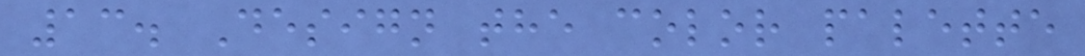13. Design the color palette
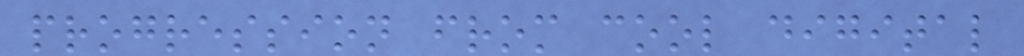progression from cool digital
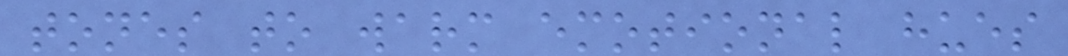tones to warm emotional hues
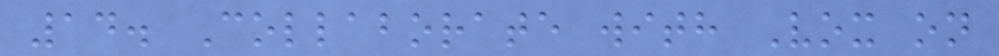14. Collaborate with Vox on
